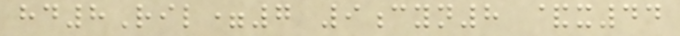hd8Ril=7 9cyn8 &x44
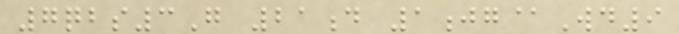7qbs3G 21d 1jg@Wd9
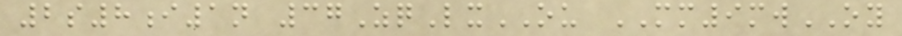2s8i1n 37ZqLxOU MM9mwOY
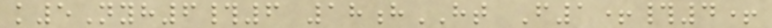k5Nyh6#6 18hHT F1+#4+
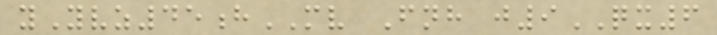yYvz45hMV Fnh j9QX6
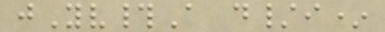jYv#A d/i*
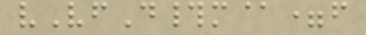vVfD#m@=f
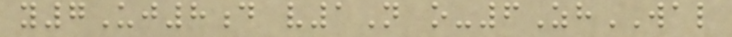y7Uj8d v1N o-6ZhWAL
